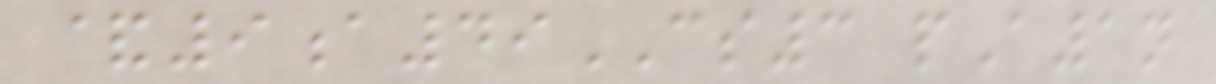&9a49CS3 pA1n
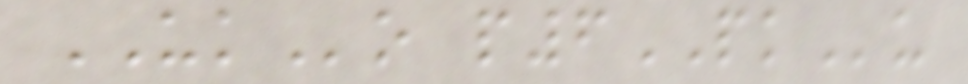UKo p6PKu
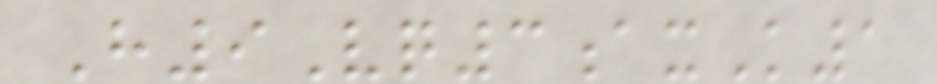H9Vq3axK1
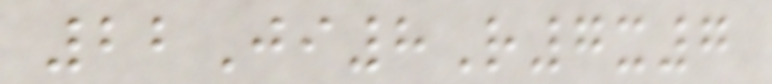22Ji8R7x7
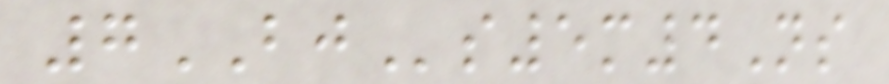7BJs5m4Ns
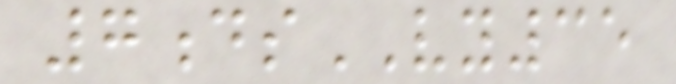7dsVY35
